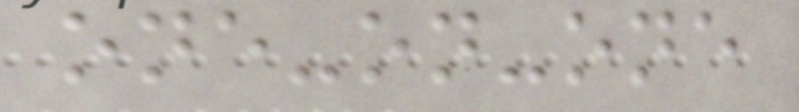one-on-one
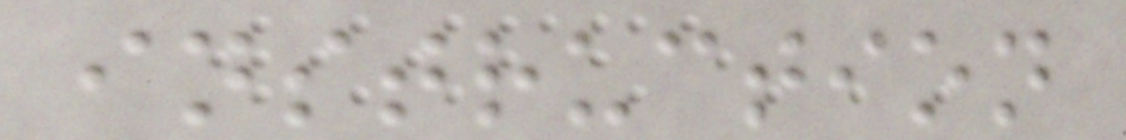instruction
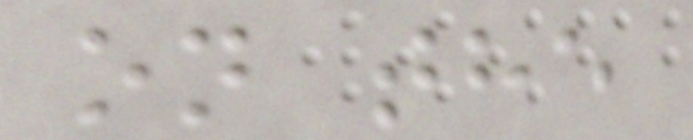on the
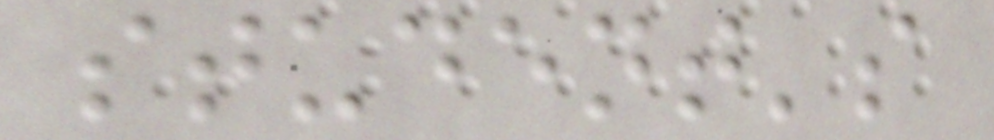student's
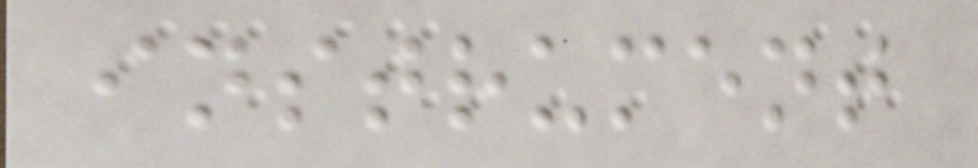instrument
